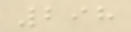298
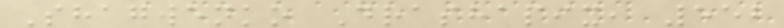Shagwenko Drashapix, 552
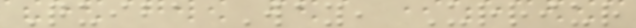Quiba Way, Urriur
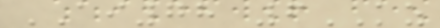AI78 6KZ
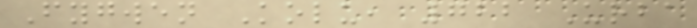Fygwen Kolu, 722 Urba
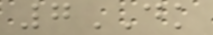7DK
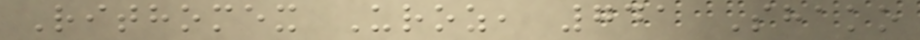Rithomex Uroz, 741 Shako
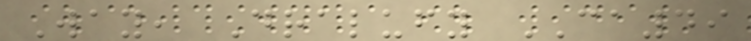Way, Dralufy CA49
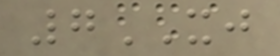7XJ
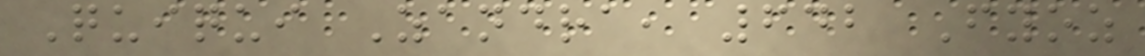Quiqui Zandra, 642 Fyoz
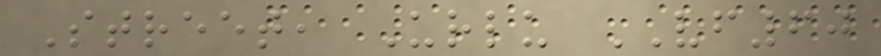Street, Urlu VF60
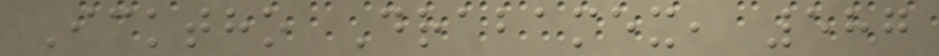Icktho Drabamex, 587
